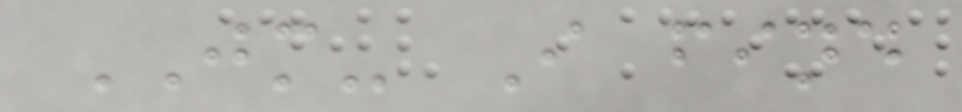JM- I find
